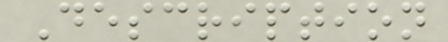Description
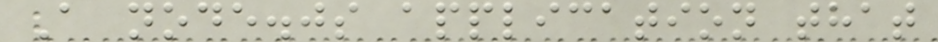A node.js application that
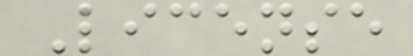License
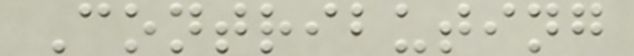Contributing
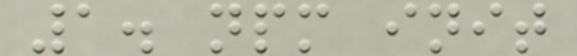1. npm init
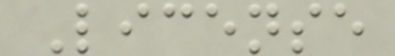License
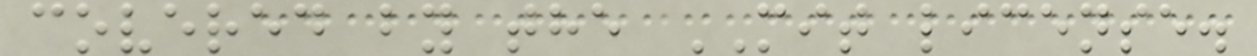covered by the MIT license.
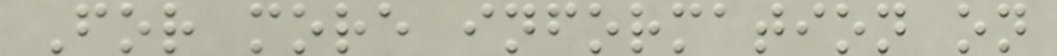For more information on
